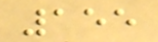155
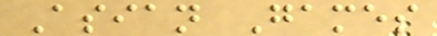Asian Games
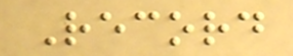Record
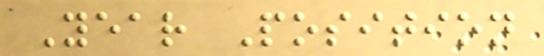Year Position
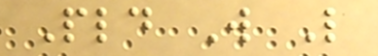Pld W L
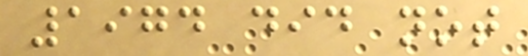1974 did not
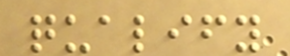qualify
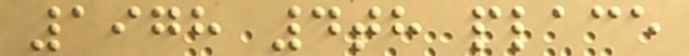1978 4th place
